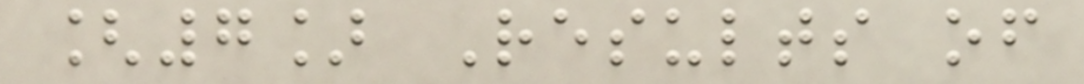[7] Results of
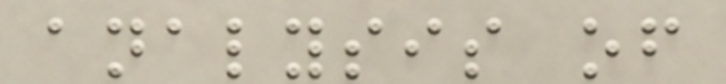analysis of
